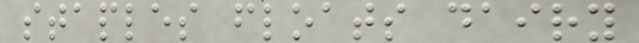staples floats dairy
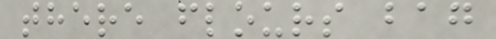there flours bag
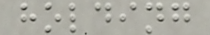holding
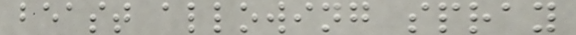beast allowing spray
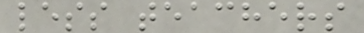less teachers
